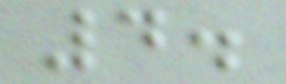4.
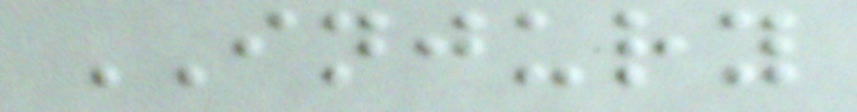INJURY
